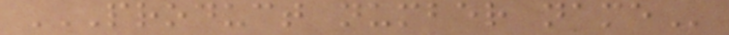PRODUCT NUMBER NAME
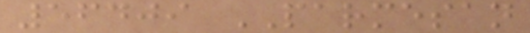56409 PARMESAN
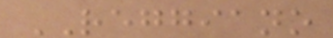REGGIANO
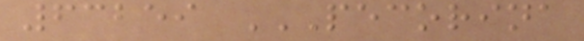63259 PECORINA
